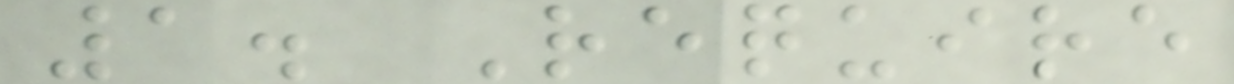1. Require
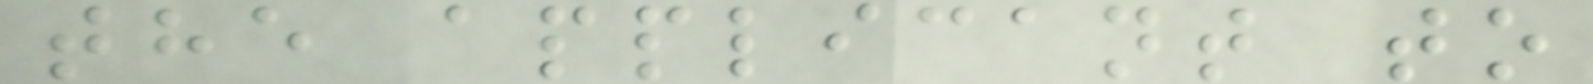the applicant to
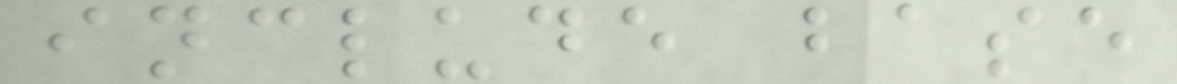include base
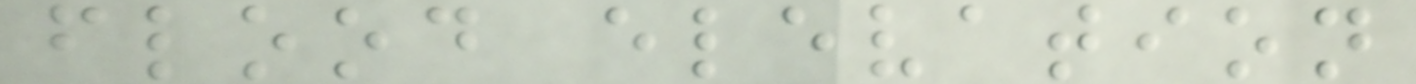flood elevation
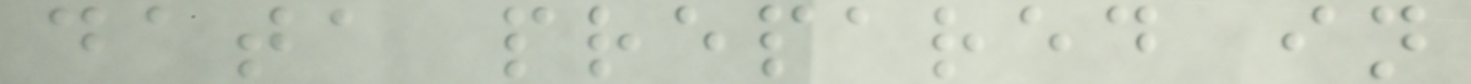data prepared in
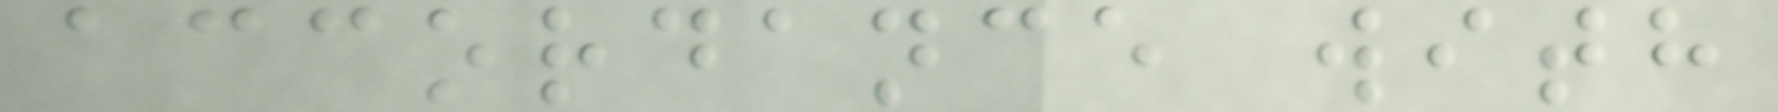accordance with
